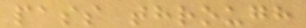pass through
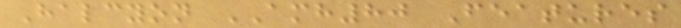Halcyon AMH80 Features
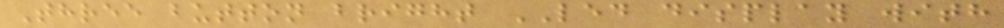Three button bright LED display with
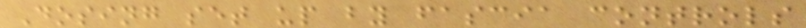Dosing set up by fascia controls
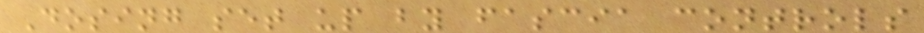Dosing set up by fascia controls
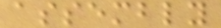assembly
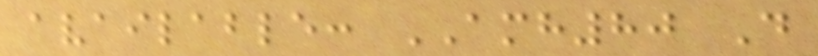available: AMH80 D
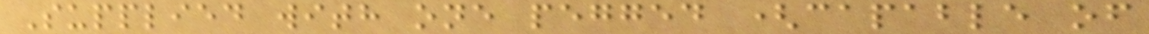Supplied with one pegged (capable of
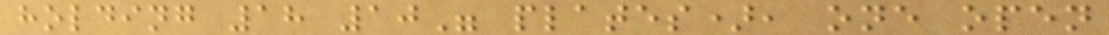holding 18 10" plates), one open
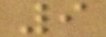9
